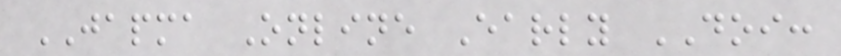JAPMA Online Early DOI:
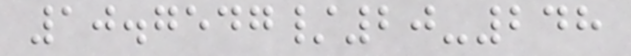10.7547/20-248
